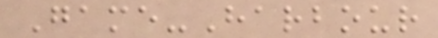Game-Harbour
